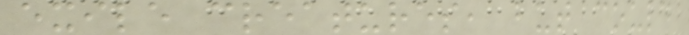exile creatures, but could
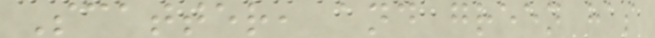Scatter, and green has
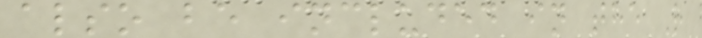also be included in the R
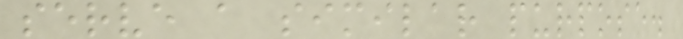serve a similar purpose.
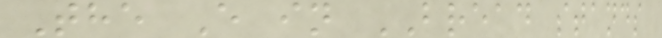The E in BREAD stands
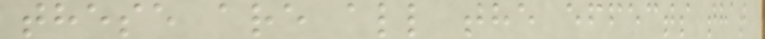these are all the effects that
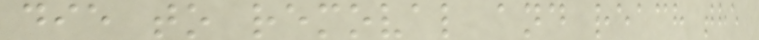die to removal and reach the
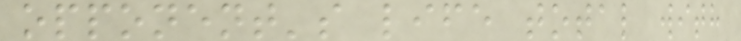opponent's life total with
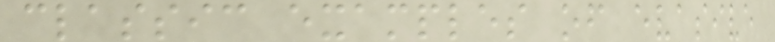classic examples of evasive
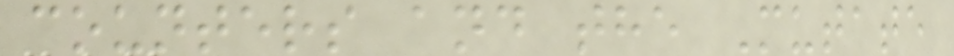counters and the Mutate
